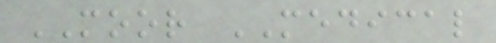MOOR MEDICAL
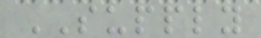SUPPLY
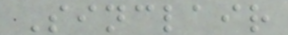Sinclair
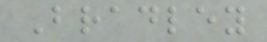Bradley
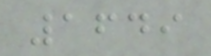1649
